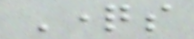Questions
